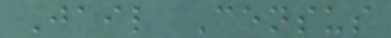Jail Census
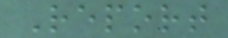Report
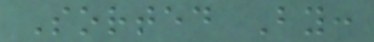Sorted By:
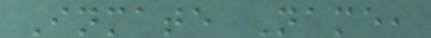Inmate Name,
